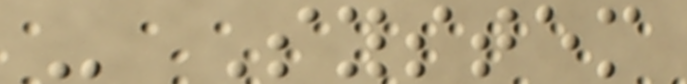- System
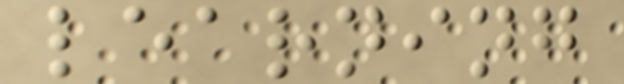learning
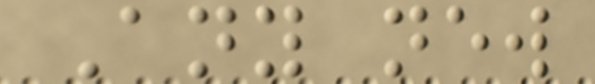Any new
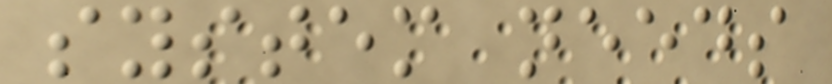system needs
